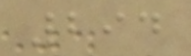294
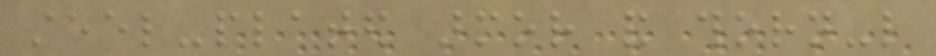steel-plated armor and thorn-like
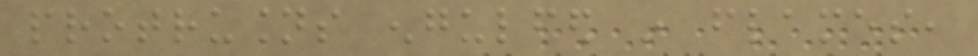protrusions engulfed in flames,
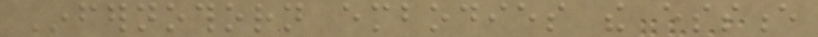Infernothorn embodies the essence
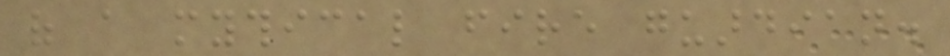of a mythical fire guardian.
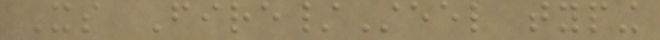Its Fire/Steel typing
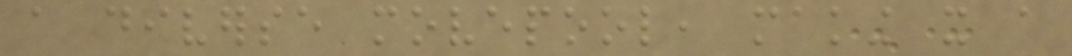a diverse movepool, making it a
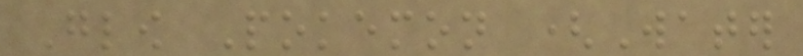Glow Pokemon (Water
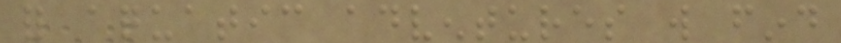for aquatic adventures will find
